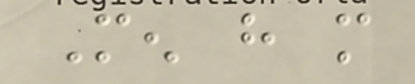Men have more
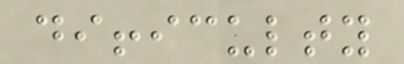difficulty
